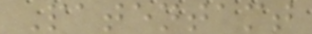Patentamt
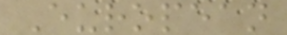European
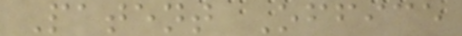Patent Office
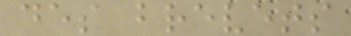des brevets
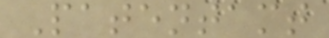Patentamt
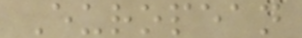European
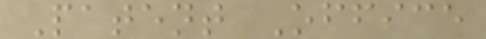Patent Office
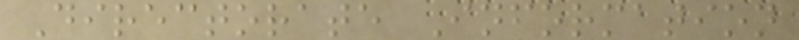Directorate Information
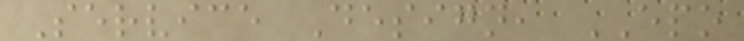Service Design, EPO
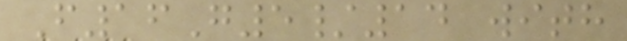F16G5/14 with
